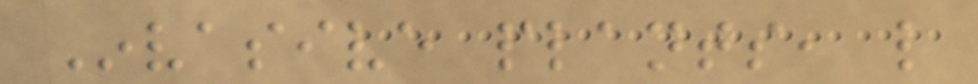Invasive plants, like
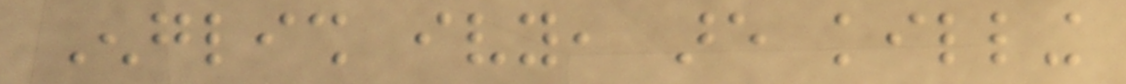English ivy, are killing
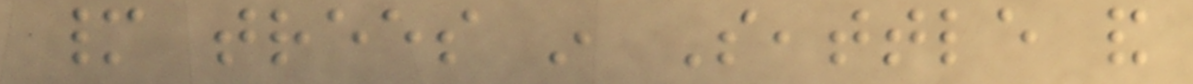many trees in Seattle and
